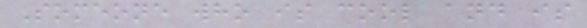Someone who is cool and is
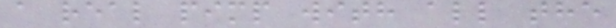a real pimp with all the
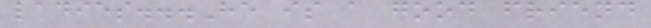ladies...He is a good friend
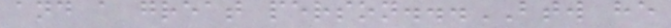and a great person...BTW he
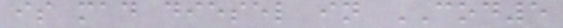is mad diesel in COD5
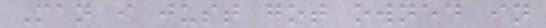Man i just got owned in
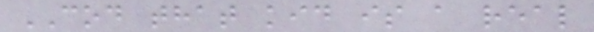COD that kid is a real
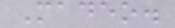Madeo.
